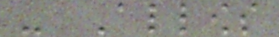- Allows
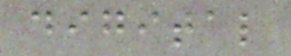digital
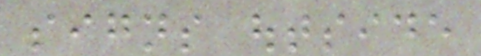signs outside
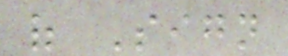of Sign
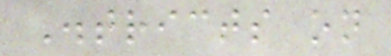Districts on
